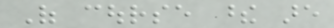Of course these are
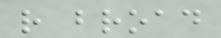rather broad
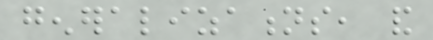generalizations, and
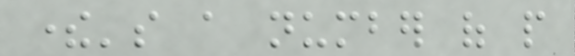there's a number of people
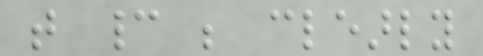that cannot be clearly
